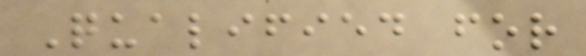Qualified for
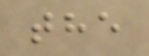the
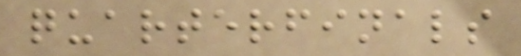quarterfinals
